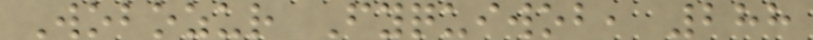Wobozur Fyquiwob, 288
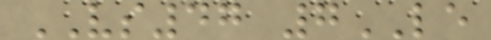VS47 7LE
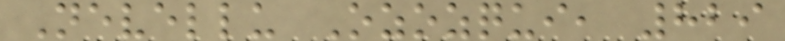Nevellu Ozozqui, 829
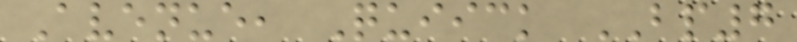Avenue, Quiick BP7
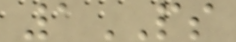1PS
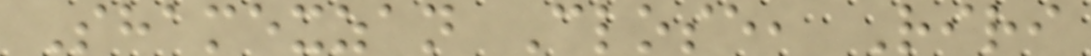Shamexzan Close, Riri
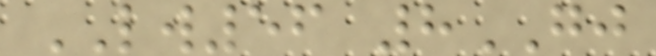LW56 8GJ
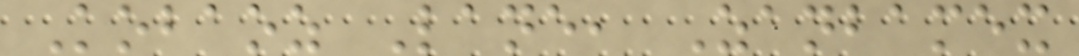Kobaoz Lane, Zanbamex
